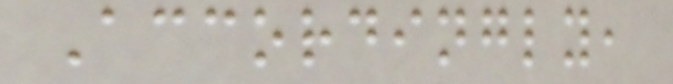Accordingly,
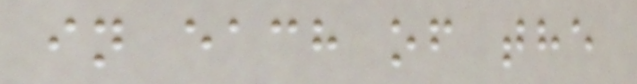in each of the
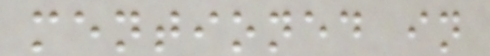mentioned in
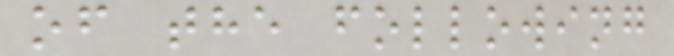of the following
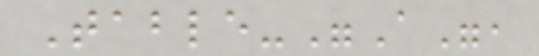Table-"A",
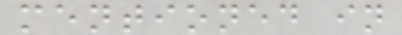mentioned in
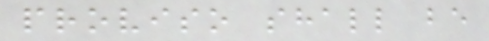proviso shall be
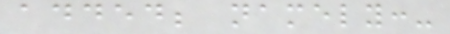added; namely:-
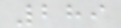289
